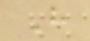H
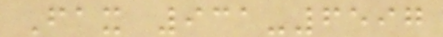Fax 931-6597
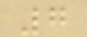7
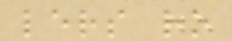lers ro
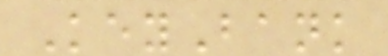KeyBank
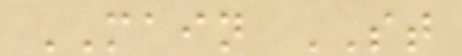MAIN ST
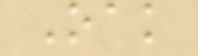Oak
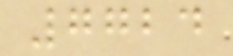7724
